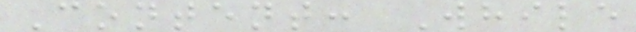Content: While
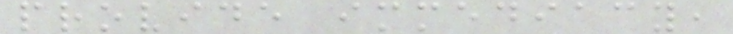provide immediacy,
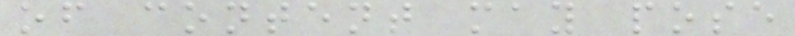of content may pose
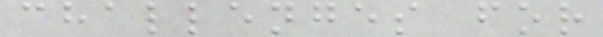challenges for
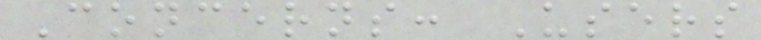Concerns: Users
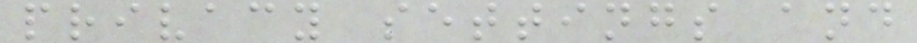privacy settings and
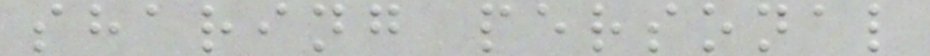sharing personal
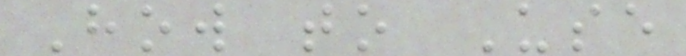How to Use
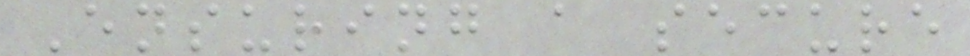Ensuring a secure
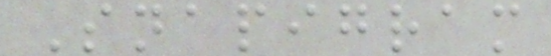Snapigram
